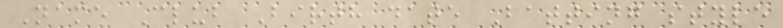Name Club Birth date Batting style
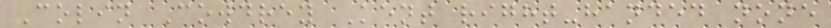Colin Cowdrey Kent right-handed none
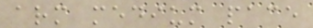arm medium pace
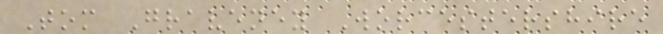Tom Graveney Worcestershire
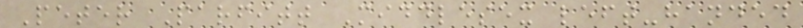Peter Parfitt Middlesex left-handed
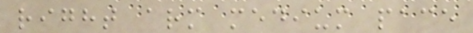right arm medium pace
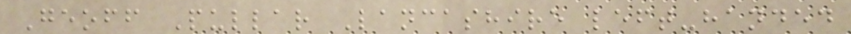Geoff Pullar Lancashire left-handed
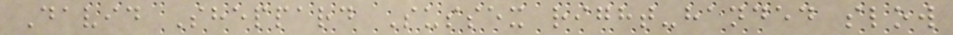David Sheppard Sussex right-handed slow
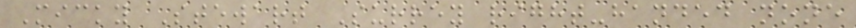Micky Stewart Surrey right-handed none
